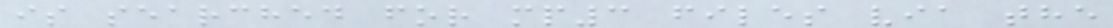is searched for mp3 files via the
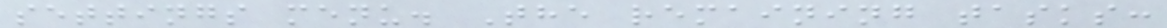settings menu. The remaining tasks:
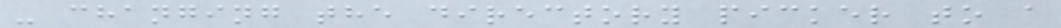- changing the directory picker to a
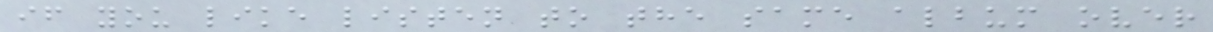if you like listen to the same album over
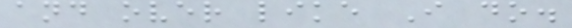and over like I do.
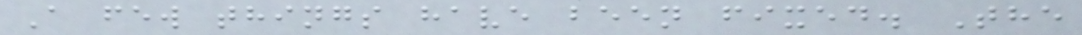A few things have been fixed. The
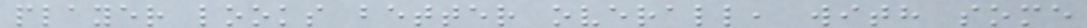player looks better overall, with some
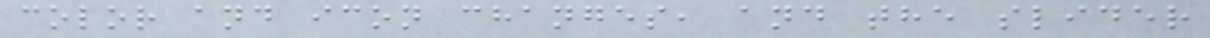color and icon changes, and the slider
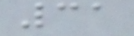31
